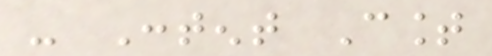- Content Count
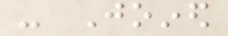- Joined
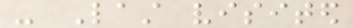- Last visited
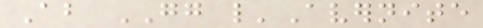About GG l'Avernite
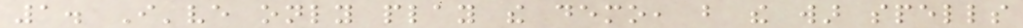1. I've only play the demo, but the war spells
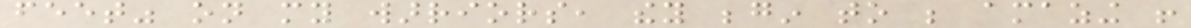feet" on my warriors, they begin to be amazing !
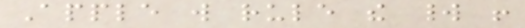Apple will rule the world !
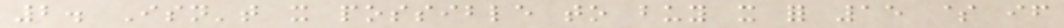2. Isn't it possible to buy it for 15 $ if
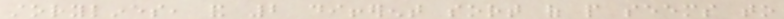storylines, and 2 different sort of people seems to
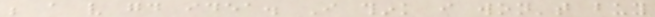be a very good idea. I think i won't buy
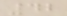42
